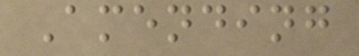Amending
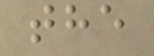the
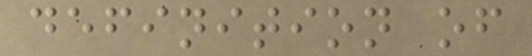definition of
